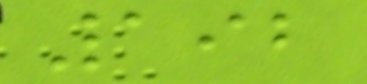192
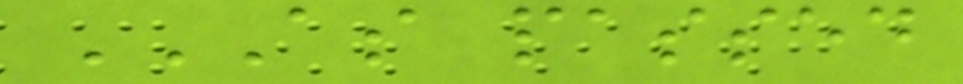AS PASSED
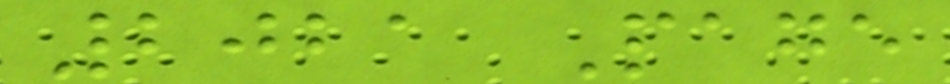2021 Page
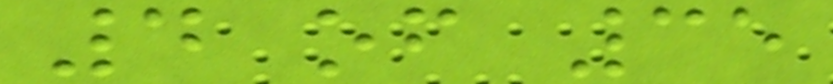4 of 35
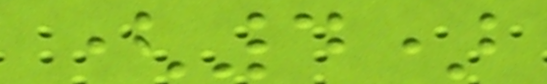(4)
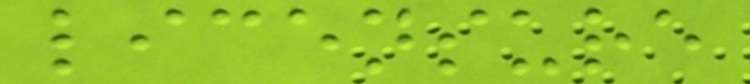licensure
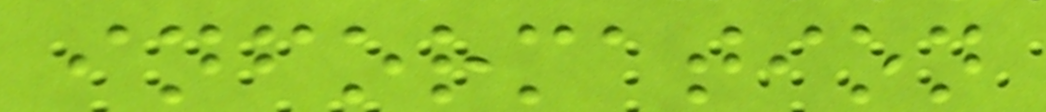information
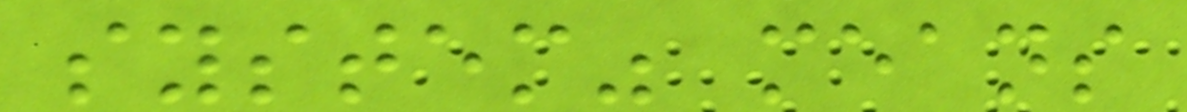system" means
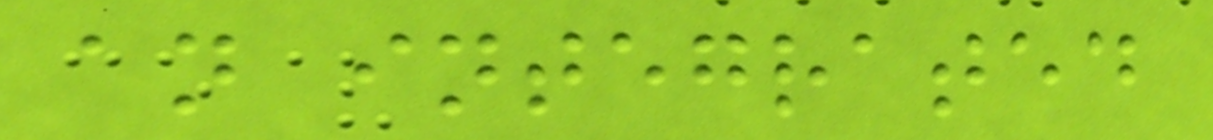an integrated
